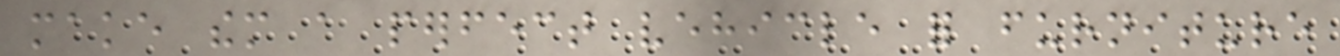make them a perfect vehicle for furniture
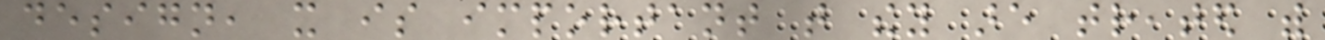design, it is important that they are treated with
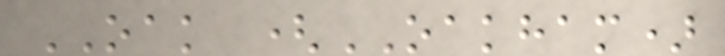OAK (OAKHAM)
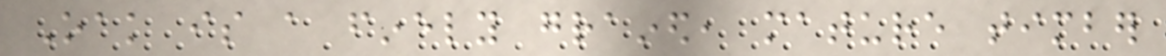Oak is a finely grained, mature timber
